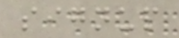signup
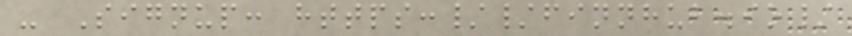- Signup: https://finnhub.io/
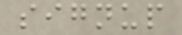signup
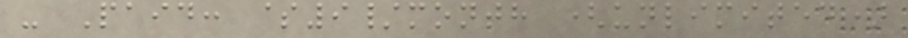- Paid: $9/month (unlimited)
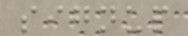signup
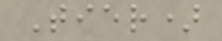Tier)
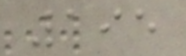195
